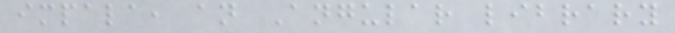impala, an Angular library
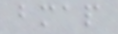bmap
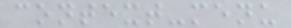context-menu
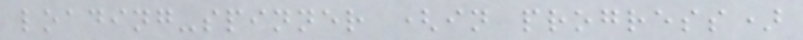loading-spinner (in progress)
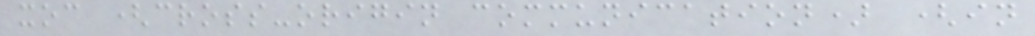xoc (cross-origin communication) (in
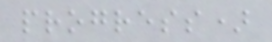progress)
